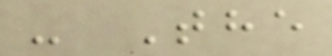- The
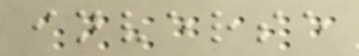inverse
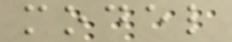model
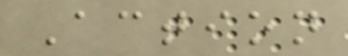Action
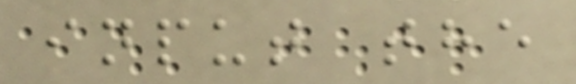input the
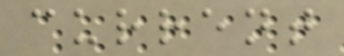current
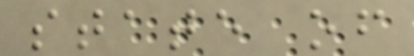state of
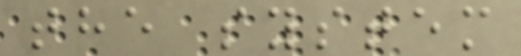the system
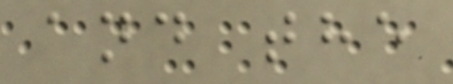and the
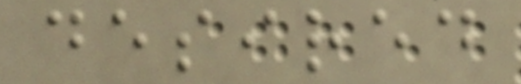desired
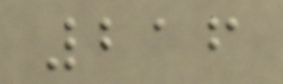216
